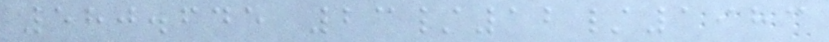580.645 23/12/1983
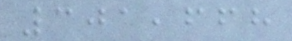301,668
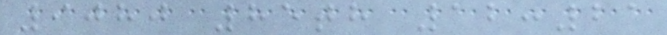9080 85th 12:21
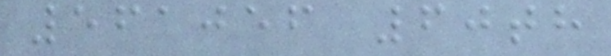561056 60th
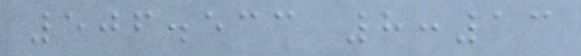506.533 8:13
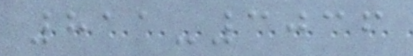811-3036
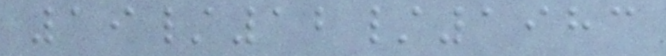19/12/1983
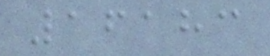16183
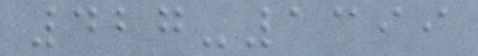427-1399
